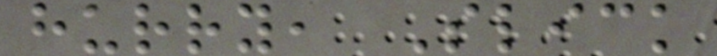hurry, Slick
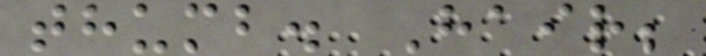thumb. Hair;
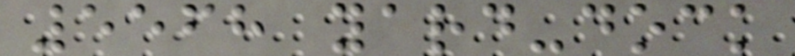5568 yard-dock
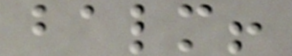balm!
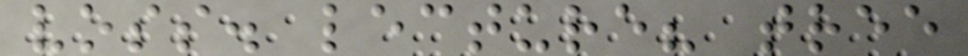voss. lecture? tree
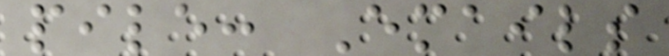pile: Emails
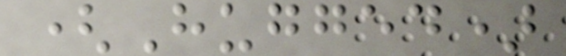(Hugged)
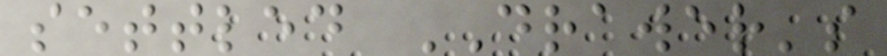settled DRAWER's
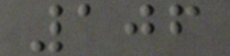106
